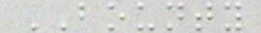BOUNTY
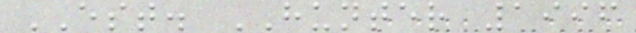EST. HUNTER 1996
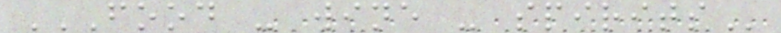FOOD - WINE - SPIRITS
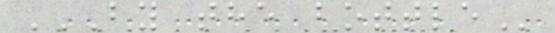BY THE BOTTLE
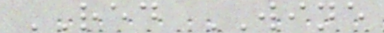RED WINE
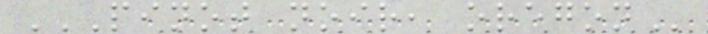PINOT NOIR, OREGON
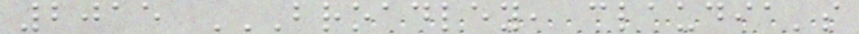2015 BROADLEY, CLAUDIA'S
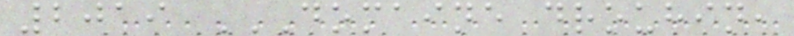2019 DOMAINE DROUHIN,
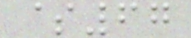$67
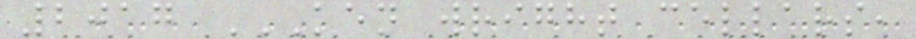2017 KEN WRIGHT CELLARS,
